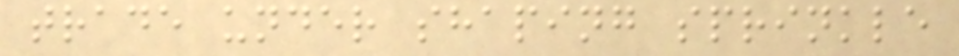trade under shaping sprinkle
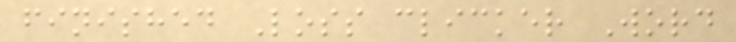finished Loss clicker Word
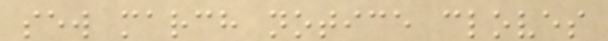sew march notice cloves
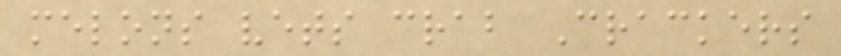melons vets crab Crackers
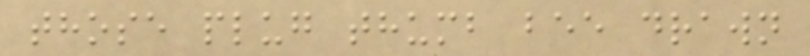those plug thumb bee drawn
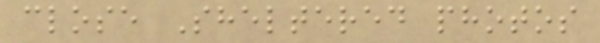close Sheltered photos
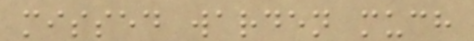missed warden much
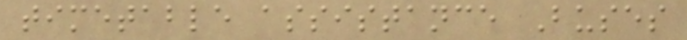timetable assistance Buses
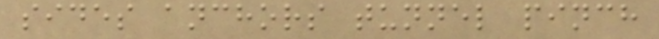sides anchors tunnel pinch
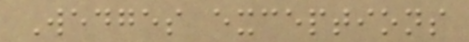Wedges exceptions
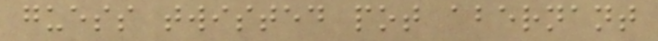guess twisted pot abernant
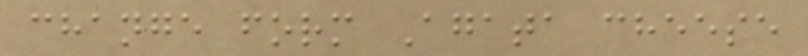change form Agata cheese
